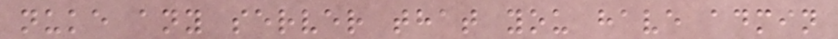nuke any server that you have admin
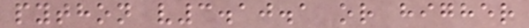python v3.10.1 or higher
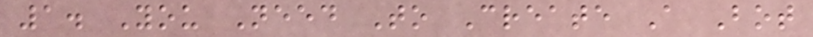1. You Need To Create A Bot
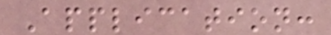Application:
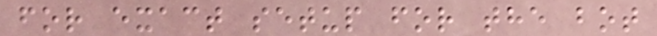for exact setup for the bot
